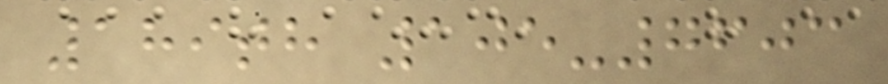189th 105-7603
